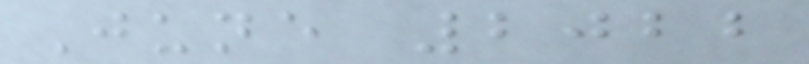June 2022
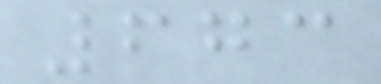673
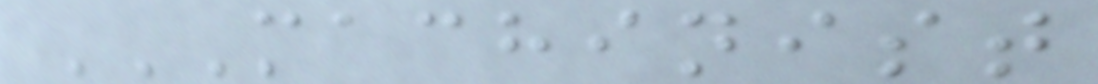MACHINIST
